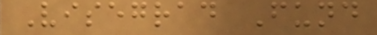Visegrad Fund
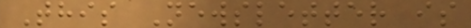This Newsletter is
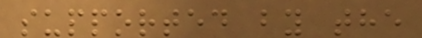supported by the
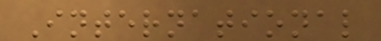International
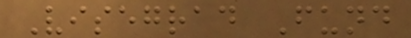Visegrad Fund
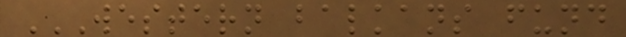WESTERN BALKANS FUND
